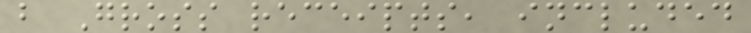b Gross receipts, included
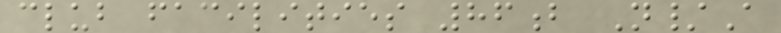club facilities 86b N/A
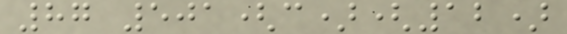87 501(c)(12)
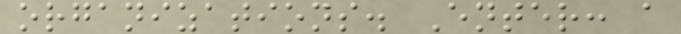organizations. Enter: a
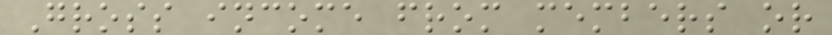Gross income from members or
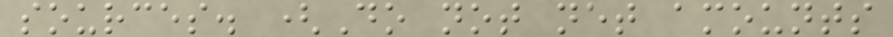sources. (Do not net amounts
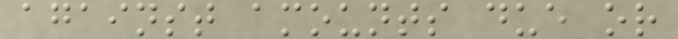against amounts due or
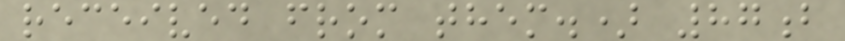received from them.) 87b
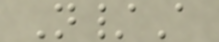N/A
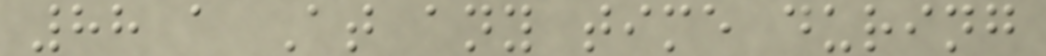88 a At any time during
